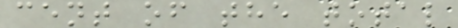cent of the total
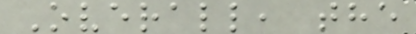Overall, the
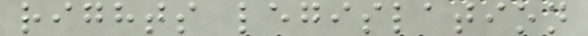rights legislation
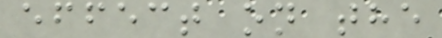effect on the
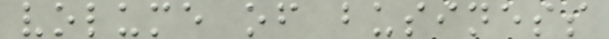volume of business
